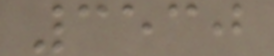3530
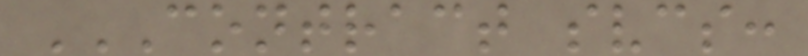CONTRACT SVCS:
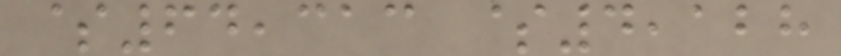$64,313 $4,128
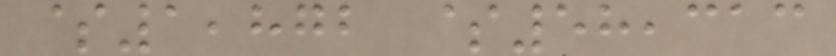$1,872 $58,313
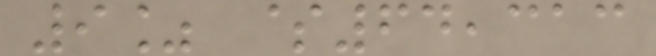9% $64,313
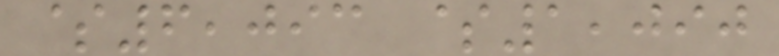$6,093 $1,090
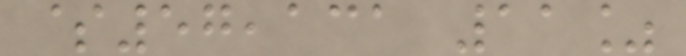$57,131 11%
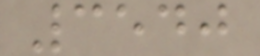3540
